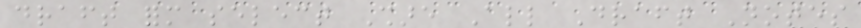draft form select Share All Draft Notes
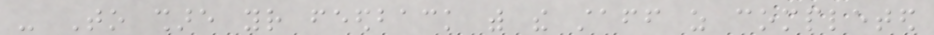- To share your feedback with the staff as completed
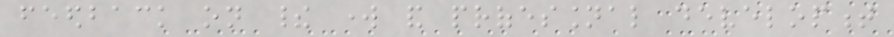feedback on their work and professional development
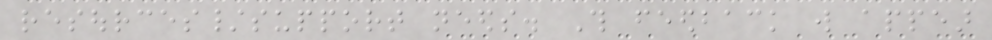resources/support needs. This feedback will appear
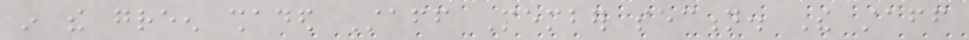in the green shaded Staff Member section. The staff
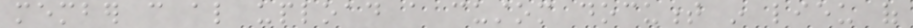member can also upload a custom document in lieu of
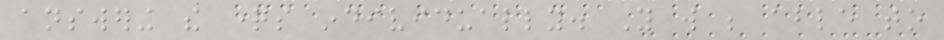answering the questions individually. You will be able to
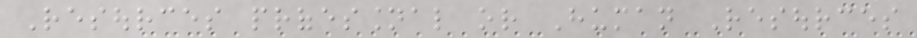Resources professional or Human Resources
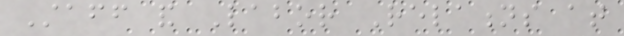Staff and Labor Relations at
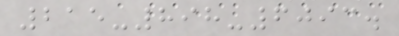215-898-6093.
